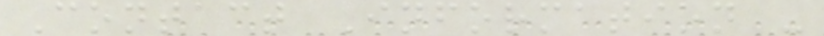Contact Information -
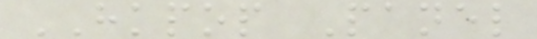HKPOP Panel
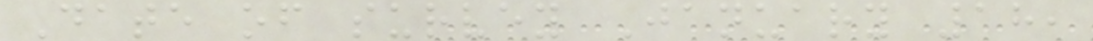Date of survey January 18,
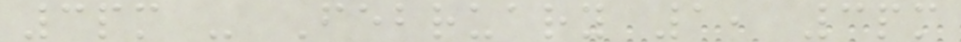3pm - February 1, 3pm
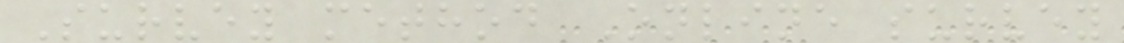Survey method Online survey
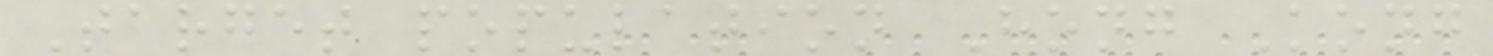Target population Hong Kong
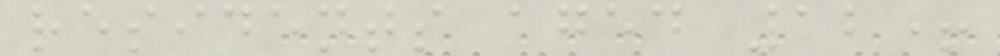residents aged 12+
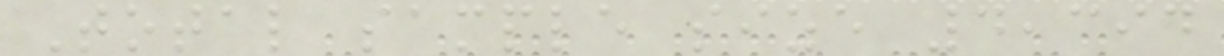Total sample size 4,394
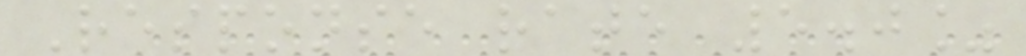Response rate 5.0%
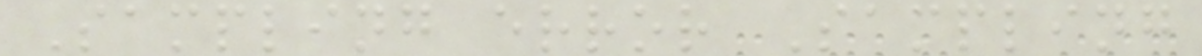Sampling error Sampling
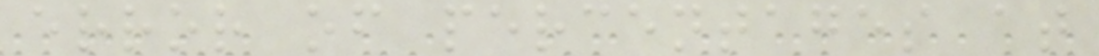error of percentages at
